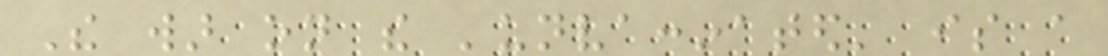The war on the 'unvaccinated' is a
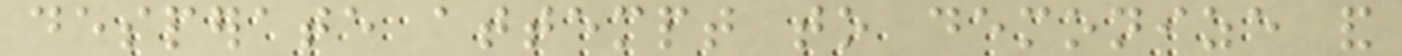desperate attempt to demonize and
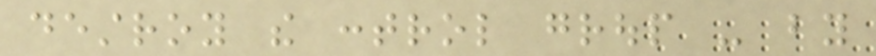destroy the control group - by
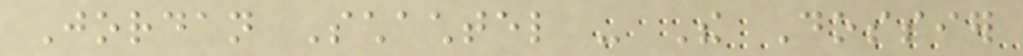Jordan Schachtel - The Dossier
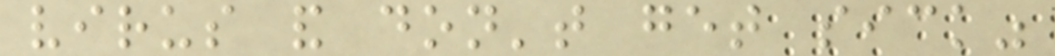virus and don't get sick"
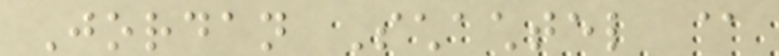Jordan Schachtel @
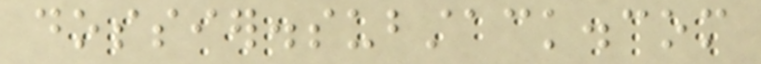dossier.substack.com
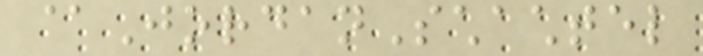@JordanSchachtel
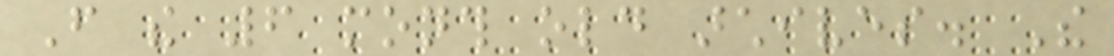From the 6 month old archives. The
